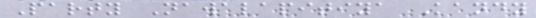Party Nawalapitiya Kandy
